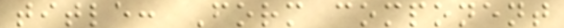title: Form component
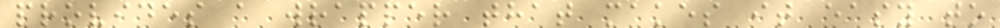provides a wrapper that makes it easy to
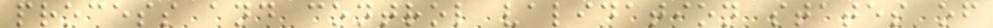process and control validation states of
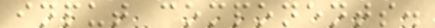input components.
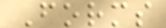Forms
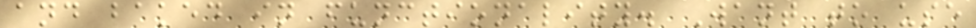and baked in functionality. Want to use
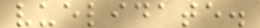vuelidate.
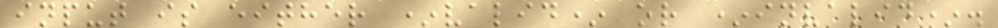input is either *valid* or *invalid*.
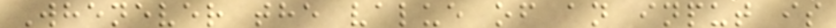Whenever the value of an input is
